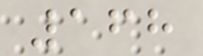168
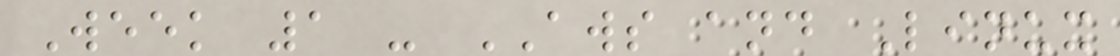Week 1 - AWS and Linux
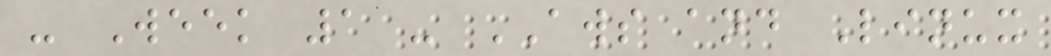- Week 1 - AWS and Linux
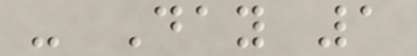- Day 1
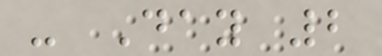- Day 2
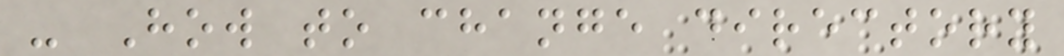- How to change directory
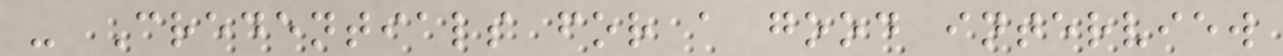- Credentials for a good interview
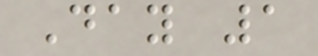Day 1
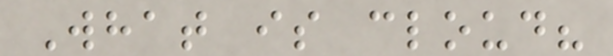What is cloud?
